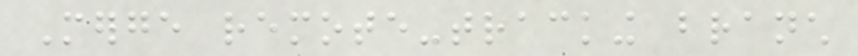Merge remote-tracking branch
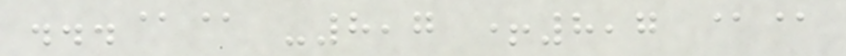...@@ -8,7 +8,7 @@
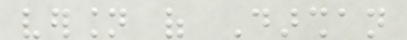version of Darshan
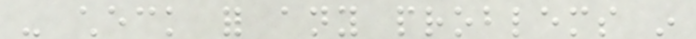- check for any problems in
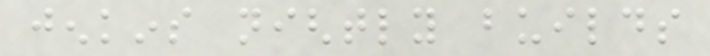jenkins nightly builds
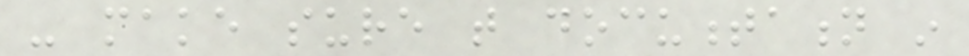- make sure that documentation in
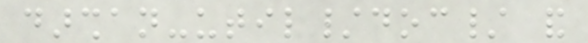darshan-util/doc/ and
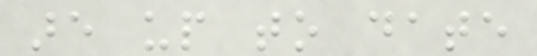are up to date
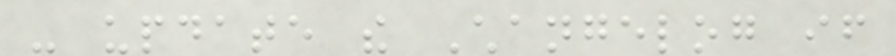- update the Changelog if
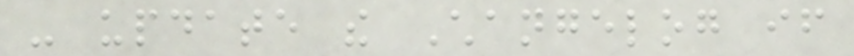- update the Changelog if
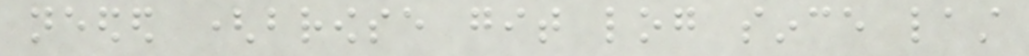needed (browse git log since last
